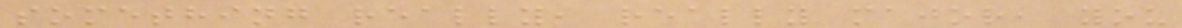something really, really major, you
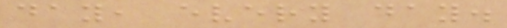day, every day.
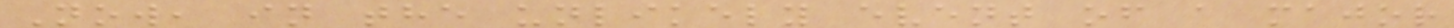Now, in the unlikely event of a major
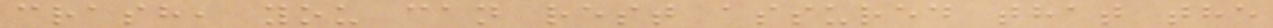crash, you can rest assured that the
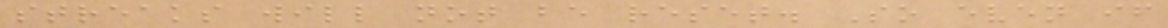streaks will not be reset. So even if
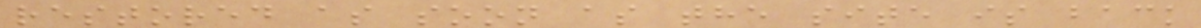restored as soon as the site is back
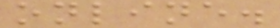online.
